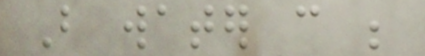But water can be
